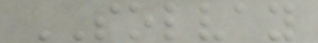SOLVAY
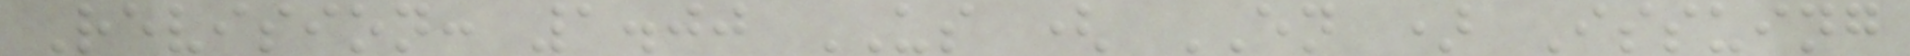Revision: 1.00 US ( EN ) Issuing
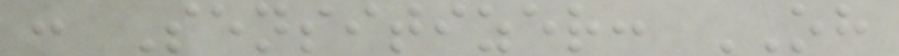: Sensitizer: OH
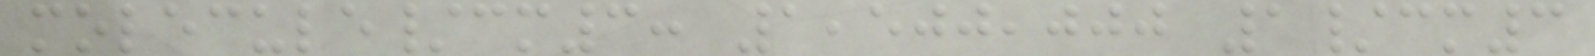molecule/cm3: 1,500,000 1/cm3
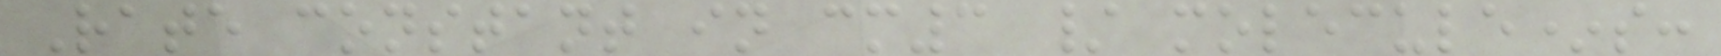Rate constant in cm3 / molecule*s:
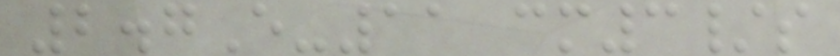2.7E-11 cm3/s
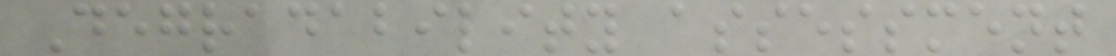Degradability assessment
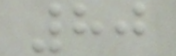80
